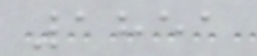1851
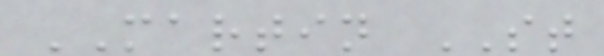MARTIN ST
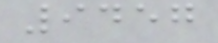9457
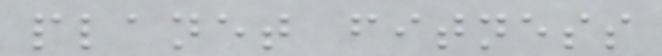planet fitness
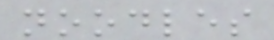noodles
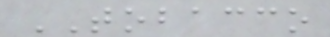TOBACCO
